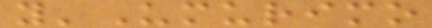y'Umurimo
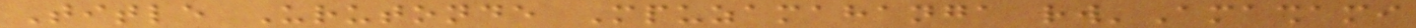Title Urutonde Mpuzamahanga rw'Amashami
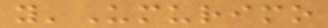y'Umurimo
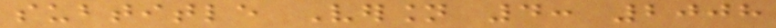subtitle Version 4: 2008
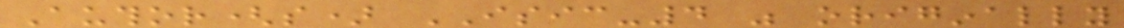Author(s) ISIC-4 was originally
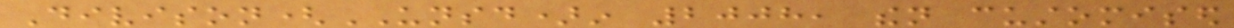Divison(UNSD)in 2008, then customised
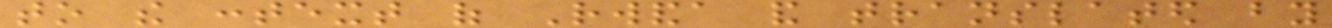to the context of Rwanda and translated by
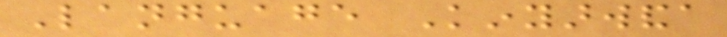Language Kinyarwanda
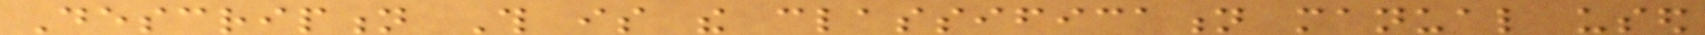Description This is the classification manual used
